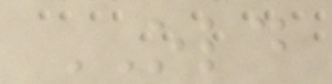OLD
